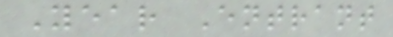Year Entrant
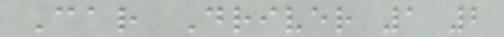Car Driver 1 2
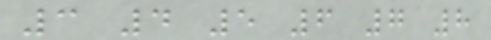3 4 5 6 7 8
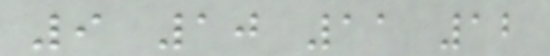9 10 11 12
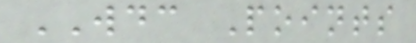WDC Points
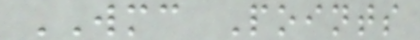WMC Points
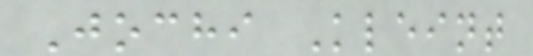Jochi Kleint
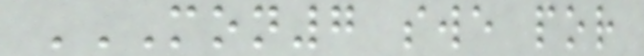MON7 SWE POR
